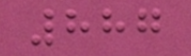887
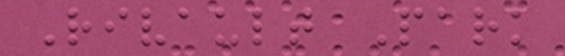Rivault Park
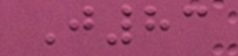J83
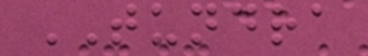TUNDRA
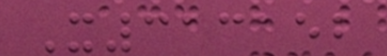X313152
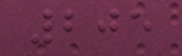205
